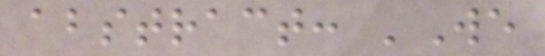abstract: 'We
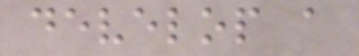develop a
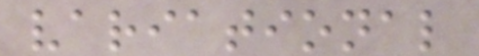variational
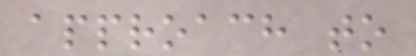approach to
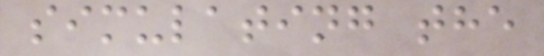simulating the
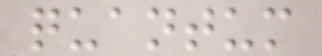quantum
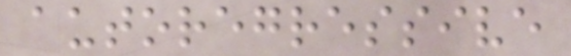autoregressive
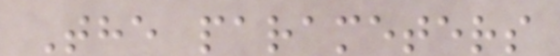The parameters
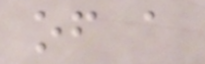of a
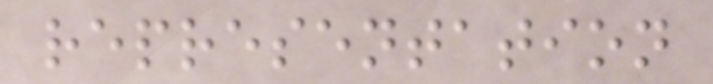representation
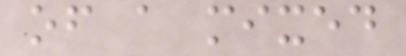of a mixed
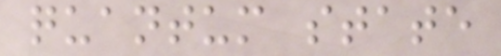quantum state
